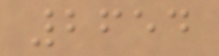2654
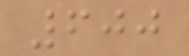600
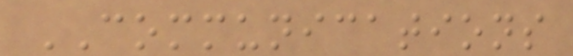COMMUNICATIONS
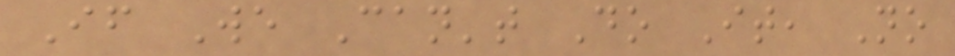If We Can't Do It, No
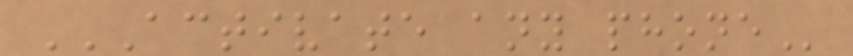ACTIVATE ANY PHONE
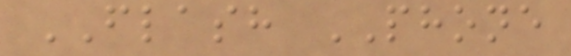FLASH PHONE
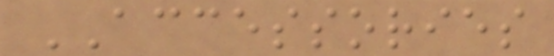ACCESSORIES
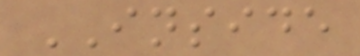INSIDE
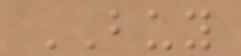BUY
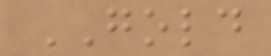GOLD
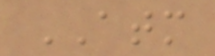ATM
